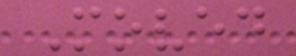Moved
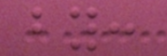by:
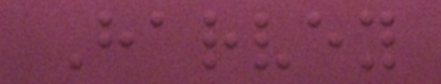Harvey
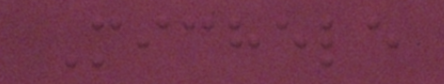Michele
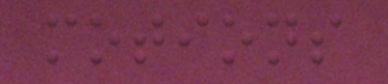motions
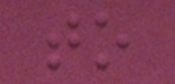to
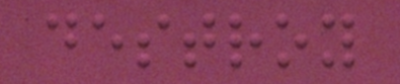destroy
